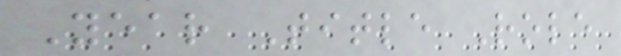Year Title Role
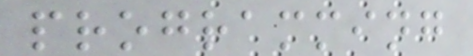programming
